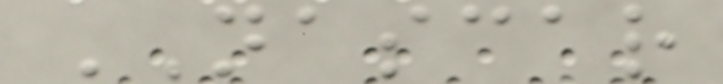NASCAR
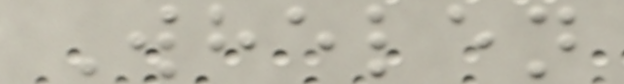Whelen
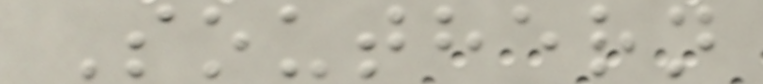Southern
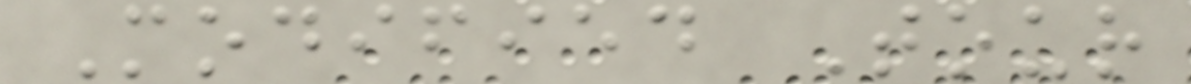Modified Tour
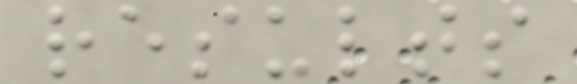results
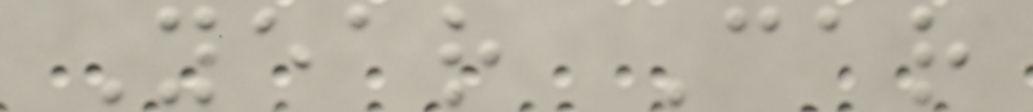Year Car
